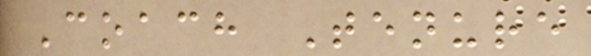Coach Tenure
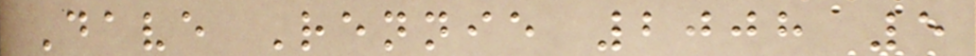Dave Rennie 2008 5
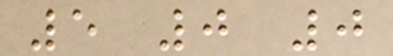5 0 0
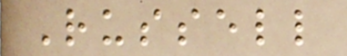Russell
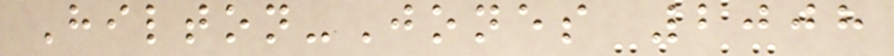Hilton-Jones 2008
